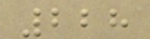228
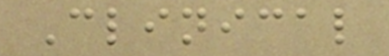Clinical
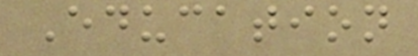Education
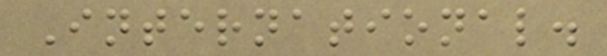International.
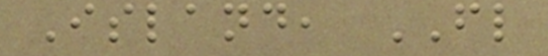Island, FL
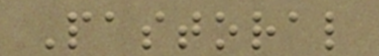Pastoral
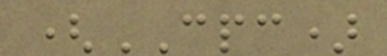(CPC)
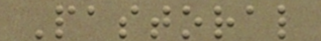Pastoral
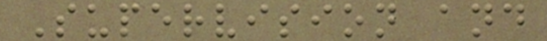Supervision and
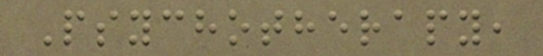Psychotherapy,
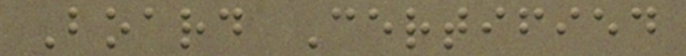Board Certified
